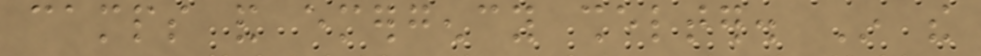camps and emergency shelter. In the
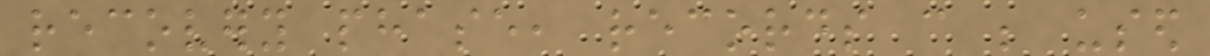recovery phase, records can be used
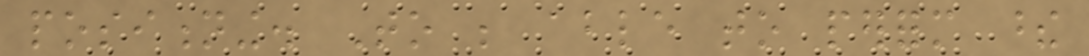positioning. To be able to perform these
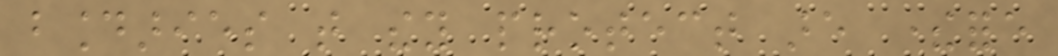boundaries that they protect are therefore
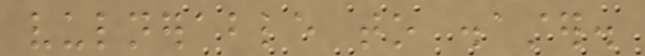vulnerable to disaster.
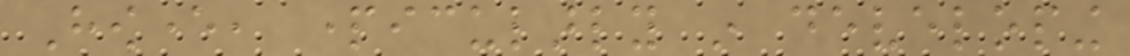However, particularly in developing
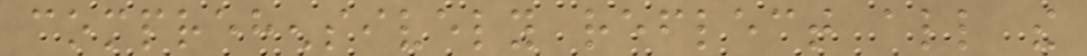comprehensively reflect all the
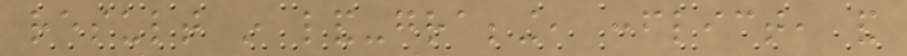result in land-grabbing, conflict, and
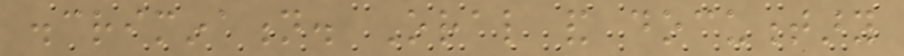discrimination. Oral and documentary
